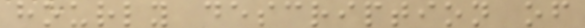hourly description of
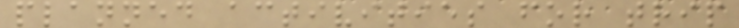planned activities for trip
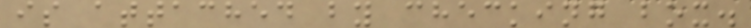is attached by checking box.
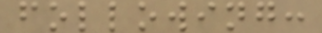following:
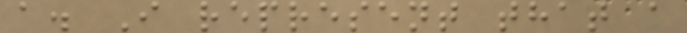a. I represent that a
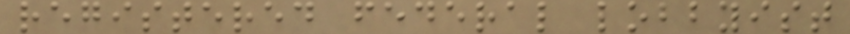registered federal lobbyist
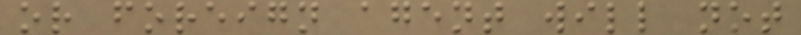or foreign agent will not
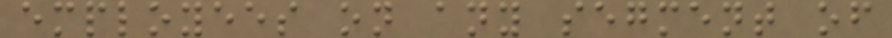employees on any segment of
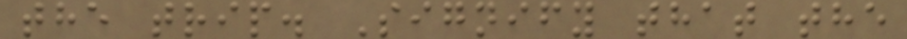the trip. Signify that the
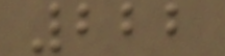222
